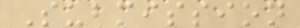Submission
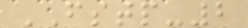FSTP-2
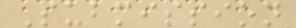Submission
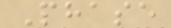Phase
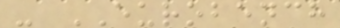- EUROBENCH
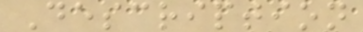Description
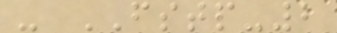- FSTP-2
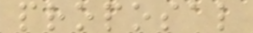proposal
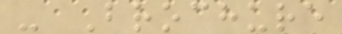- Brochure
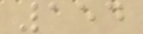154
